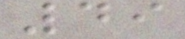49
